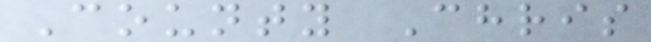County Chris
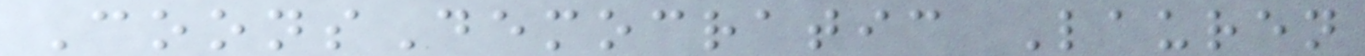CoonsDemocratic Lauren
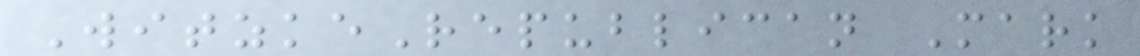WitzkeRepublican Mark
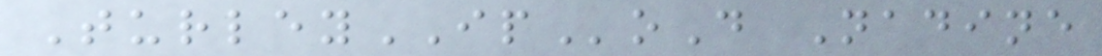TurleyIPoD Nadine
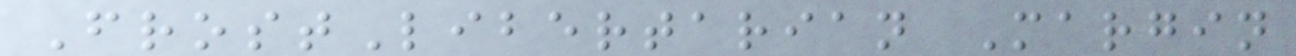FrostLibertarian Margin
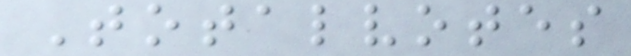Totalvotes
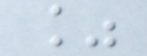%
